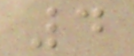4
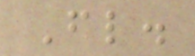Fl.
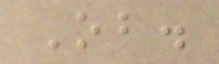Ob.
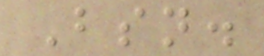Bsn.
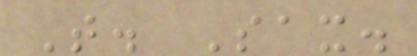T. Sax.
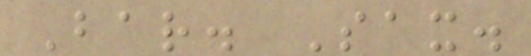Bar. Sax.
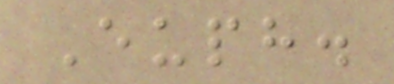Euph.
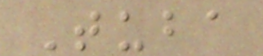Tuba
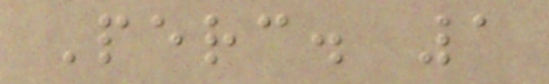Perc. 1
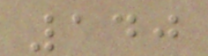140
